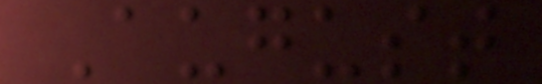August
